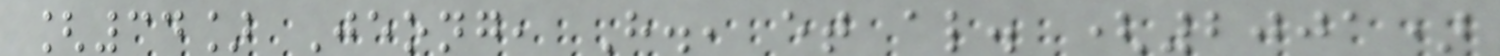[34] Jeong, H., et al. (2001)
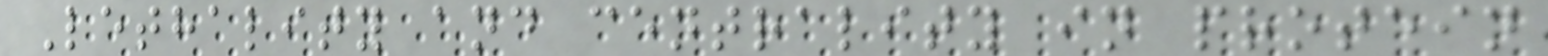Lethality and centrality in protein
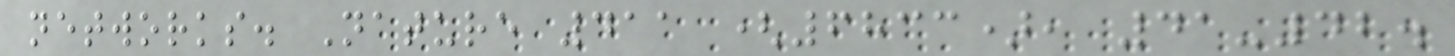networks. Nature 411 (6833), 41-42.
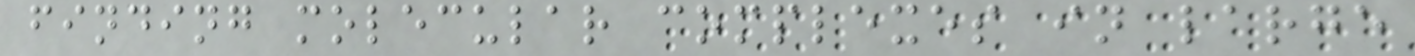finding molecular complexes in large
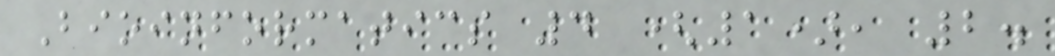Bioinformatics 4 (1), 2.
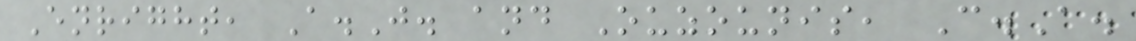Enright, A.J. and Ouzounis, C.A.
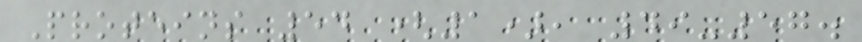Proteins 54 (1), 49-57.
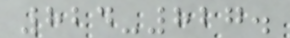824-827.
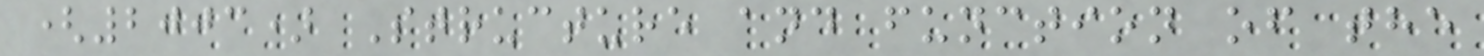(2003) Structure and function of the
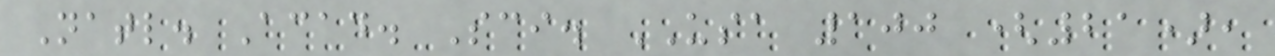Natl. Acad. Sci. USA 100 (21),
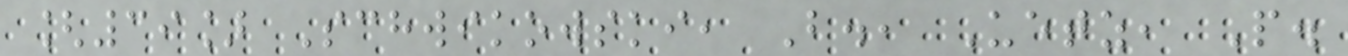[39] Schwikowski, B., Uetz, P.
